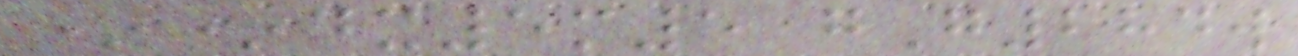**dx5m5 gG284w
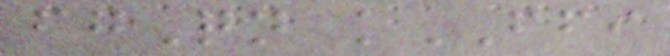fgQn kFFI
